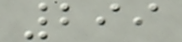299
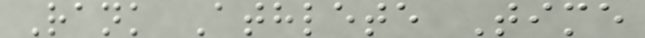Rank Athlete Time
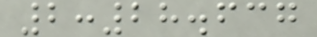2:28.637
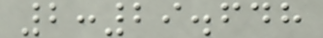2:29.648
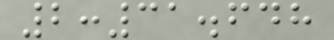2:31.648
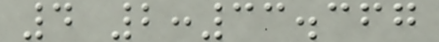4 2:33.367
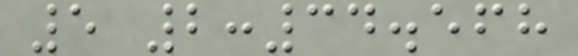5 2:34.568
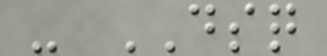- DSQ
